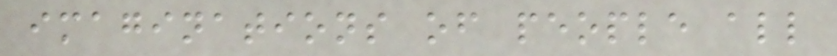imaginations of people all
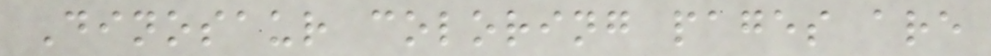Dinosaur coloring pages are
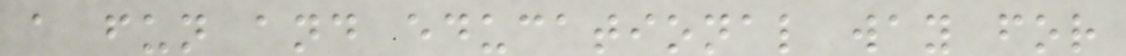a fun and educational way for
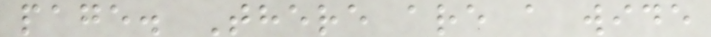page. There are a wide
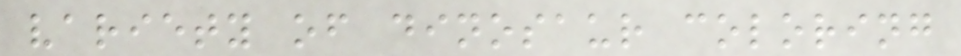variety of dinosaur coloring
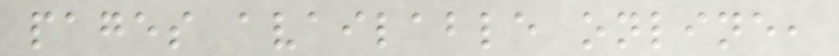pages available online,
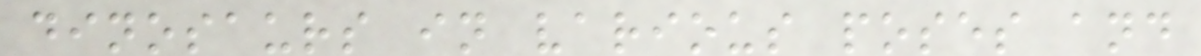dinosaurs in various poses and
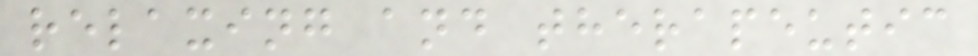relaxing and therapeutic
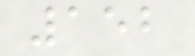152
